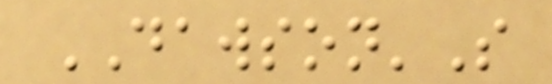DAWSON'S
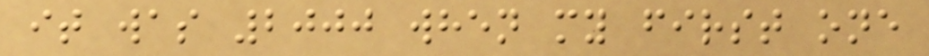it was 2000 when my first one
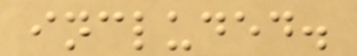included.
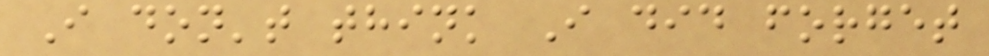I don't think I did forget
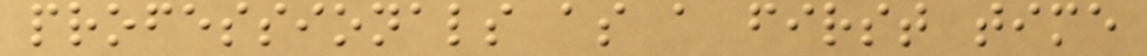professionals as a first time
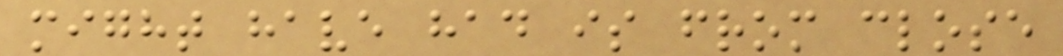might have had is from close
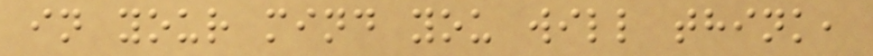in your mind you will think,
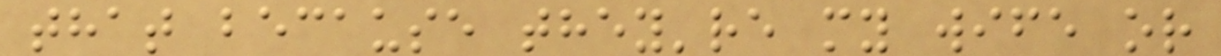that because they're my wife or
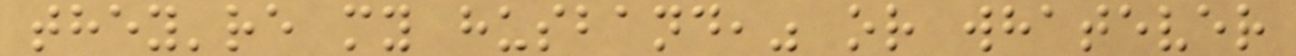they're my husband," or whatever
